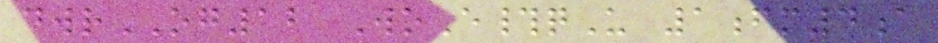dwrOG12 WoE#qU 1fm4a
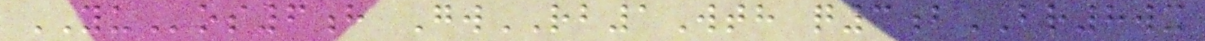YUos6h GwRB1Wth q3bBR8wx
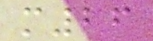m26
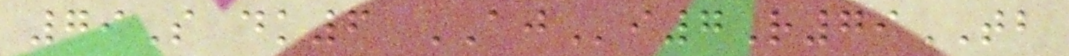79S dk6 AJi7R79TB
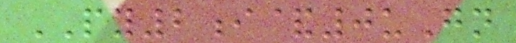PY2i&0uGn
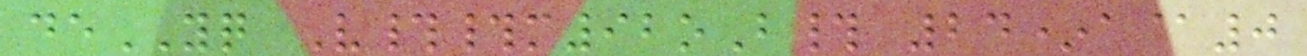deYQ V##m92oB# 24*a@0
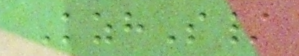KzhS/
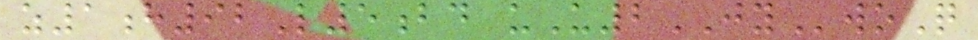z1h92L5bd uU2JYwoQ
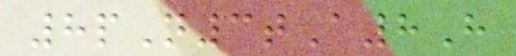8pN3tA8H
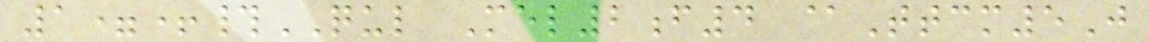1=+#QUL Mel2f4 @Ttcm5J
